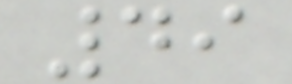49
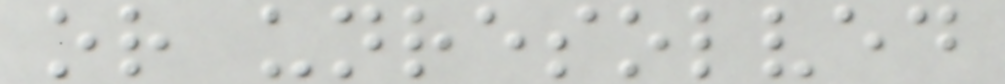or unresolved
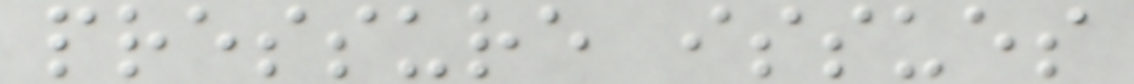pressure issues
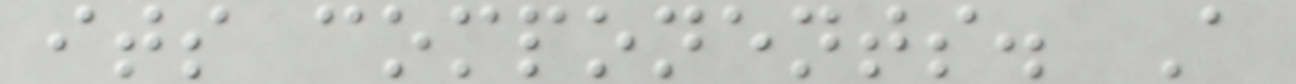its components. A
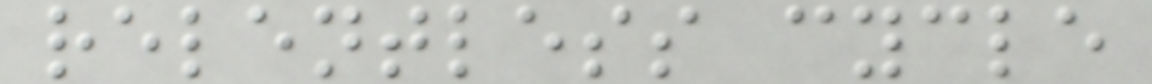relentless cycle
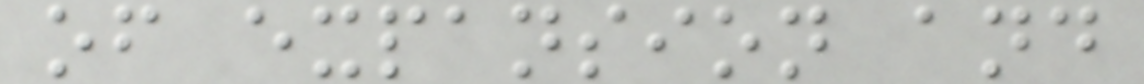of expansion and
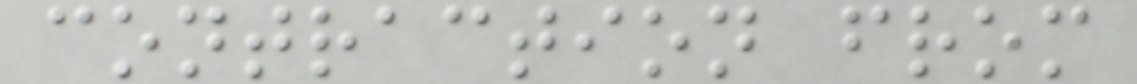contraction from
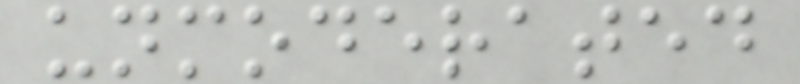unmoderated
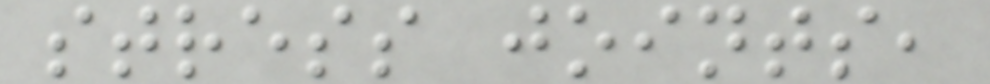stress joints,
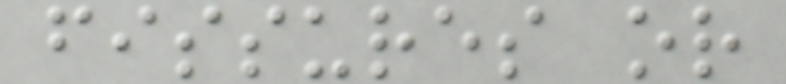fissures or
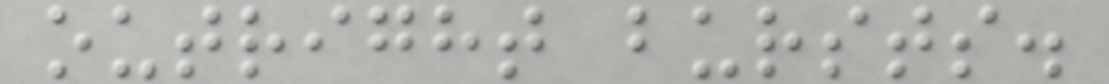outright bursts.
